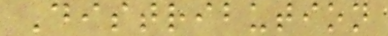Distribution
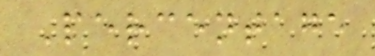Percentage
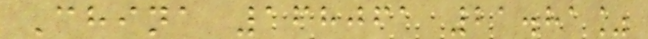China 168061 21.81%
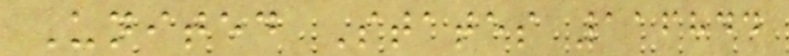United States 116844
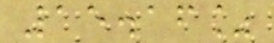15.16%
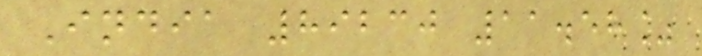India 89230 11.58%
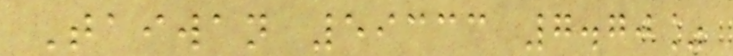Taiwan 59333 7.70%
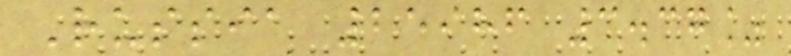Russia 25986 3.37%
